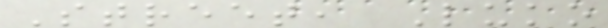Street, Luko
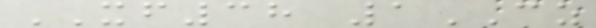XF38 1CZ
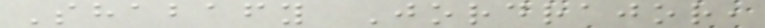Shabafy Jordrajor,
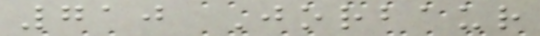710 Jorbaur
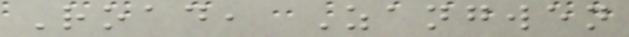Road, Zangwen
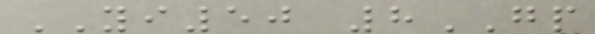YI50 8GP
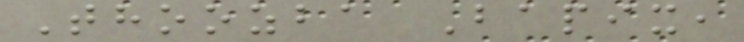Thoozba Bapix,
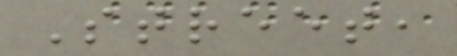Street,
